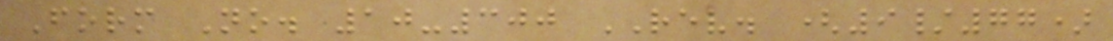Form No. 10-300 REV. (9/77)
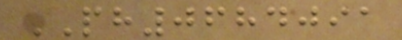PH0684091
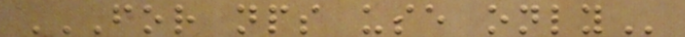FOR NPS USE ONLY
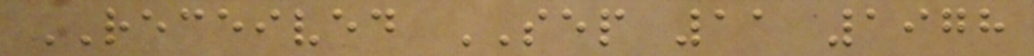RECEIVED SEP 11 1978
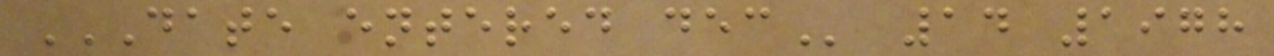DATE ENTERED DEC 14 1978
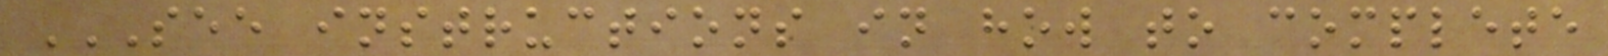SEE INSTRUCTIONS IN HOW TO COMPLETE
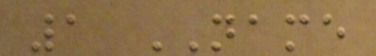1 NAME
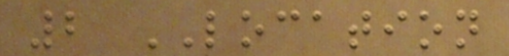2 LOCATION
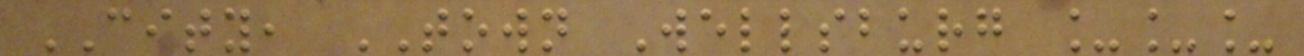CITY, TOWN Wellsburg ___
